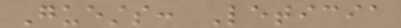Guests: Leticia
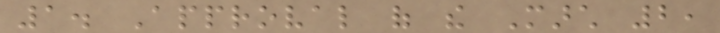1. Approval of the March 2,
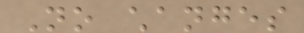No changes
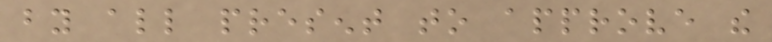by all present to approve the
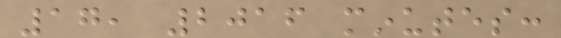17, 2016 minutes:
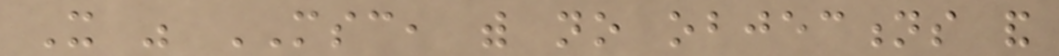It was MSC, with no objections and
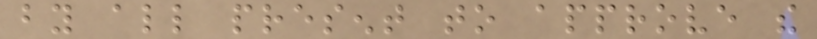by all present to approve the
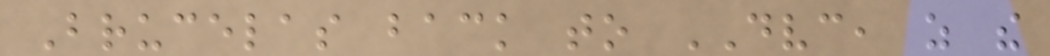Brucelas back to DVC, as the
